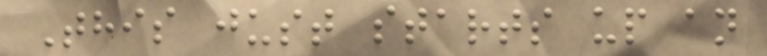This just starts up an
